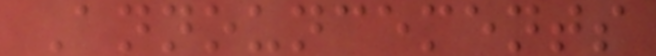Announcements
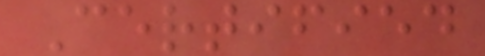Certified
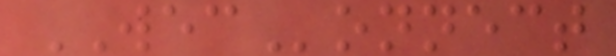WEConnect
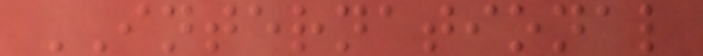INTERNATIONAL
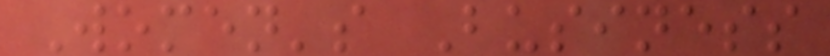Women's Business
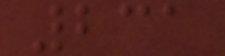231
